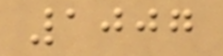1007
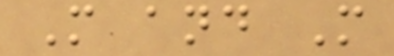M and M
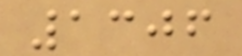1306
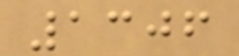1306
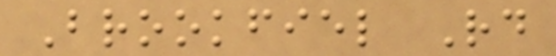Brookfiel Rd
